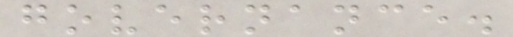governance.
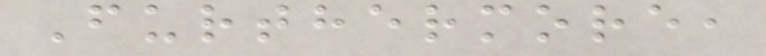Furthermore,
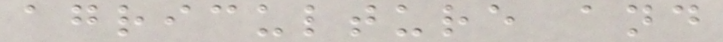agriculture and
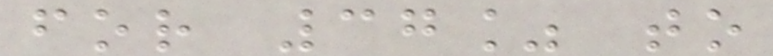for 37% to
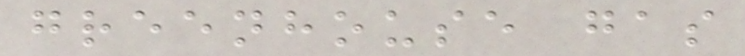greenhouse gas
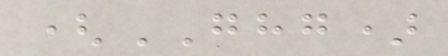(GHG)
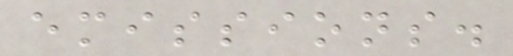emissions.
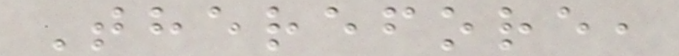Therefore,
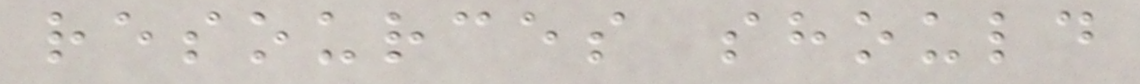resources should
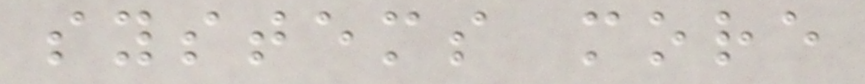systems more
